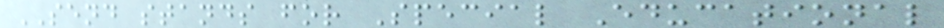SEND stands for Special Educational
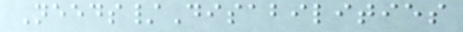Needs/Disabilities
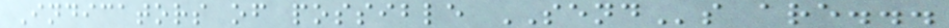Indicators of possible SENDs are...
